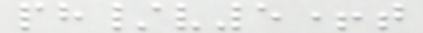ph/v5+t
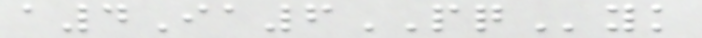a4Ia6PQyk
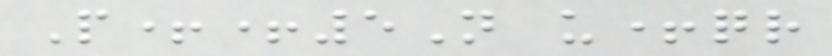P++5N u+qr
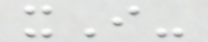xI-
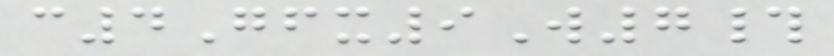c4Gfx9W7#
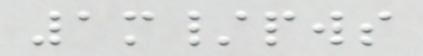1m/pws
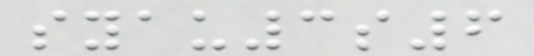syau3s6
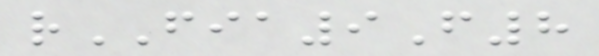rFIA9F8
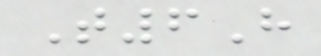T6H
